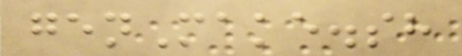genMake.sh
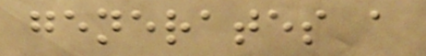generates a
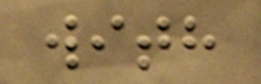with
